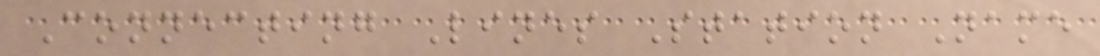Connecting Lines Station Name
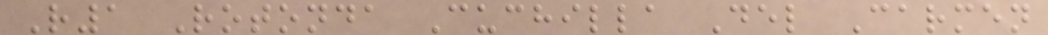R1 Rotonda Cuchilla Del Carmen
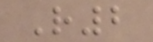R2
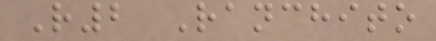R2 Ranchito
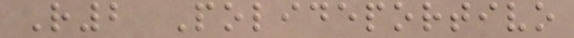R2 Polideportivo
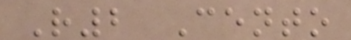R2 Cento
